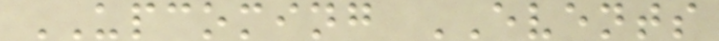UPCOMING EVENTS
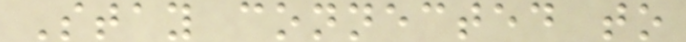Stay connected to
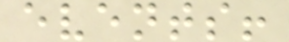events!
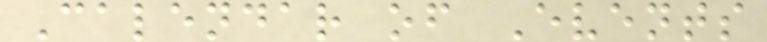Calendar of Events
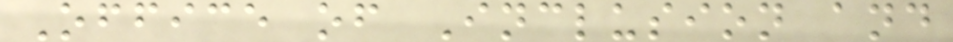Office of Inclusion and
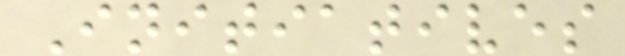Initiatives
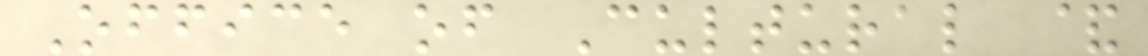Office of Cultural &
